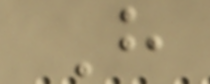H
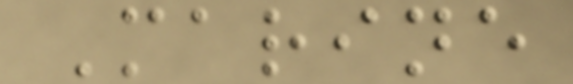Marine
